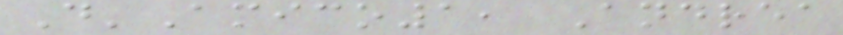D'Amico1, Andrea
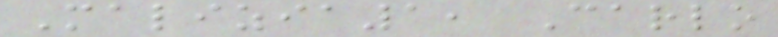Malizia1, Carlo
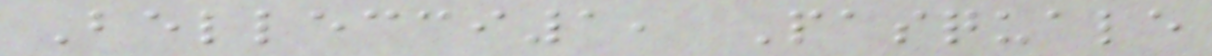Bellecci1, Pasquale
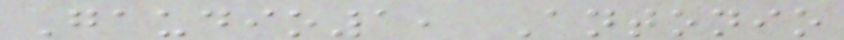Gaudio1, Antonio
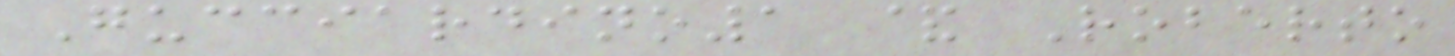Gucciardino1 & Roberto
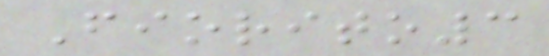Fiorito3
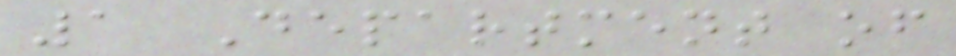1 Department of
